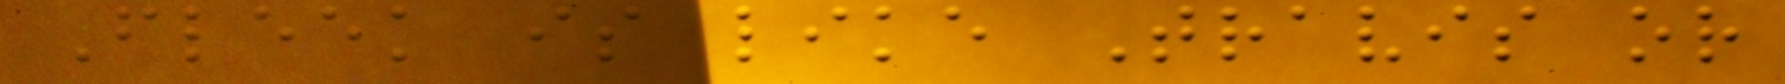Fleek is like Travis or
